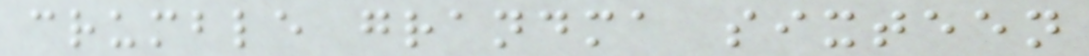crumble grandma sixteen
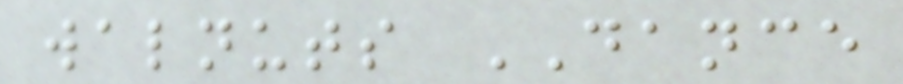walnuts DANCE
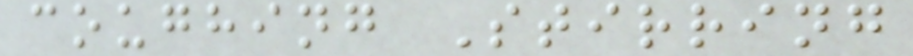coughing Stirring
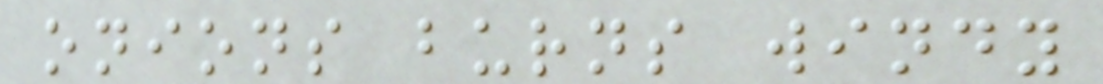onions burns windy
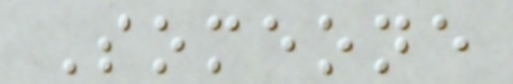Someone
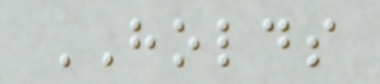HOLDS
